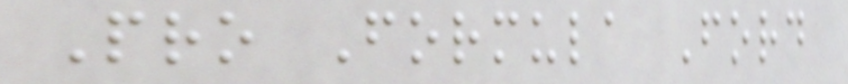Pro Formula Ford
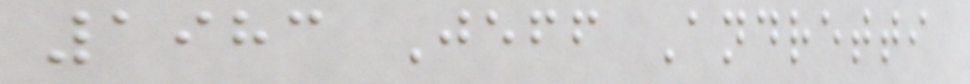1983 Jeff Andretti
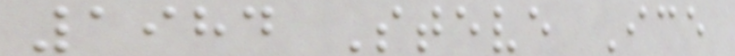1984 Steve Ice
